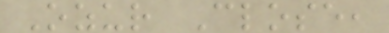Ozur Close,
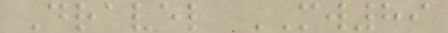Dravel MW89
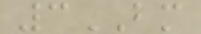3BM
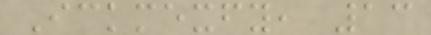Ickmexfy, 13
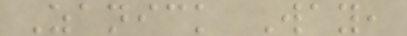Zanick Way,
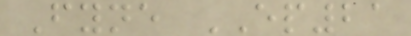Fyne EP21
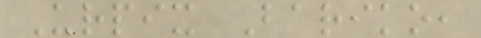Urpix Bariko,
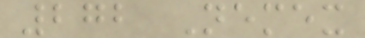272 Nemex
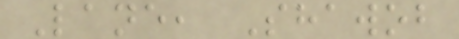Lane, Shawob
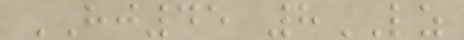HJ45 8LZ
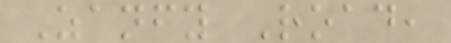Zanfy Road,
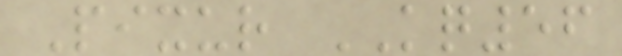Pixur KQ56
